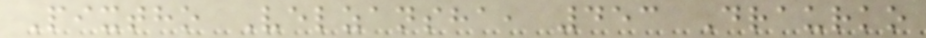Pixtho Velzansha, 453 Draurko
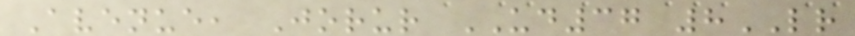Avenue, Jorur UD37 8LR
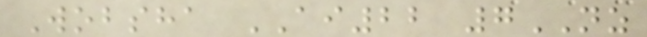Wobsha AI22 7NZ
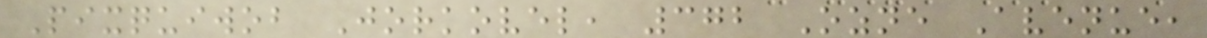Pixquiwob Jorkovel, 372 Ozne Avenue,
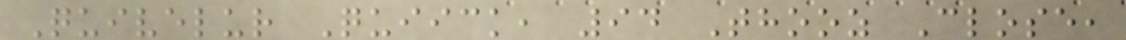Quivelur Quiick, 94 Thooz Close,
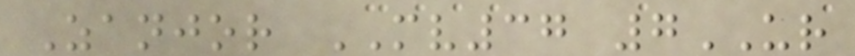Zanjor MV37 7UR
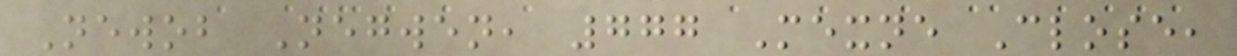Newob Negwen, 777 Mexne Close,
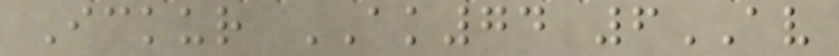Ickur AK74 6AV
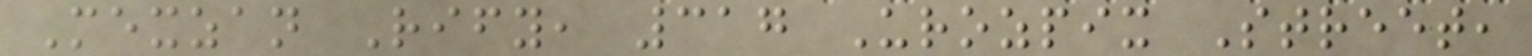Mexzan Rify, 317 Urozpix Street,
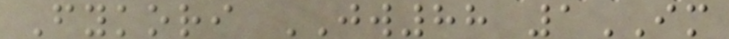Fykori JW88 1IM
